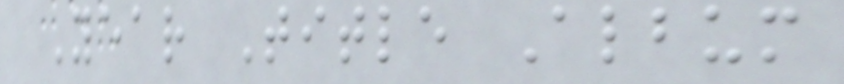Year Title Album
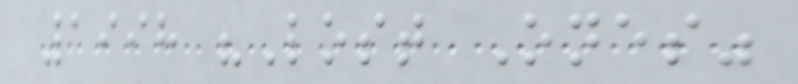1998 "Lost Ones"
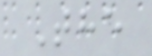The
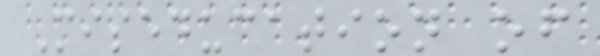Miseducation of
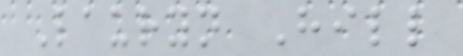Lauryn Hill
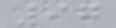97
